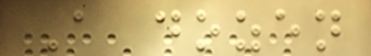A dozen
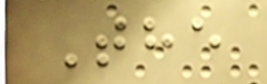The
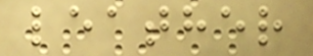leather
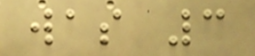was 3
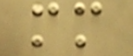mm
